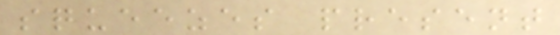squeezes present
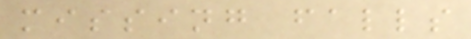missing falls
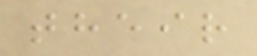their
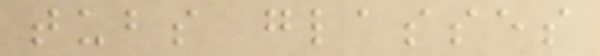tubs glasses
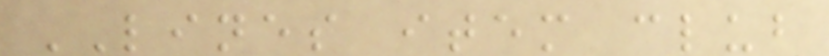LINES item club
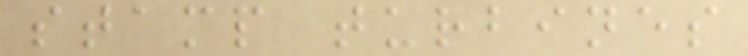stamp turbines
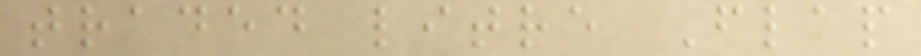traded litre Flap
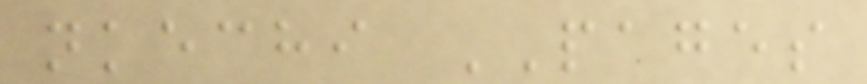nkechi PAGES
